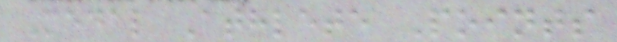Medal Athlete Points
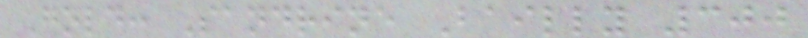Gold: Sandrine Bailly 300
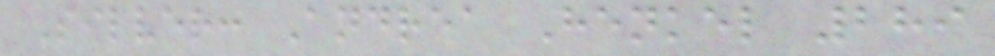Silver: Andrea Henkel 289
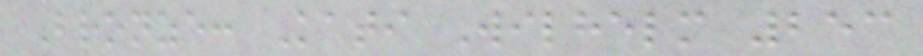Bronze: Kati Wilhelm 253
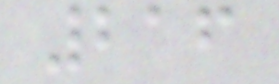216
